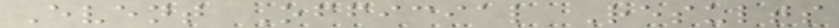Event Official Results
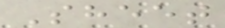Sheet
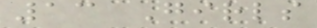13 Girls
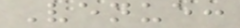Venue:
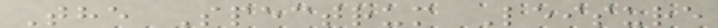The Spectrum Leisure
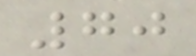70
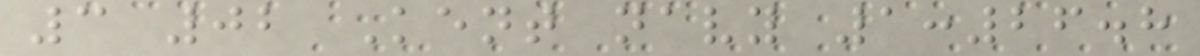3 02 Kent navy 1:26.8
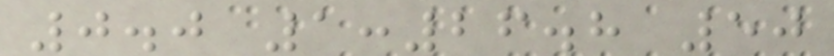0.0 1:26.8 50
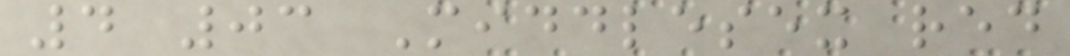4 03 Middlesex red
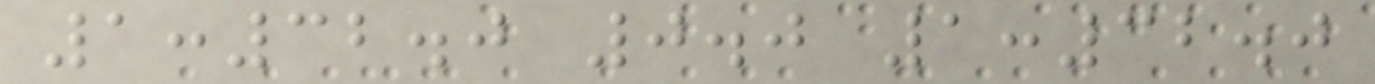1:32.0 0.0 1:32.0
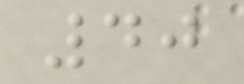40
